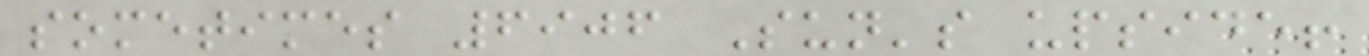sometimes 6906 Sun's upside!
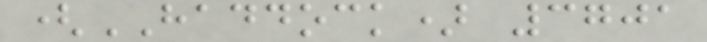(HADDOCK) 3701
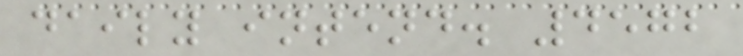daily intend. 4572
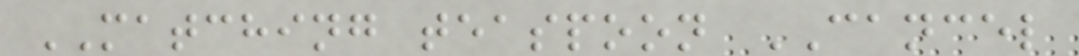MATCHING teaspoon CANCEL
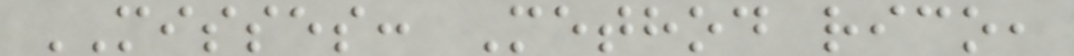MISSES: Method rico,
